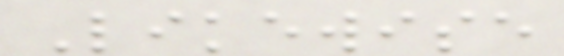Likewise
